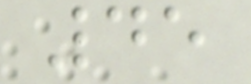45
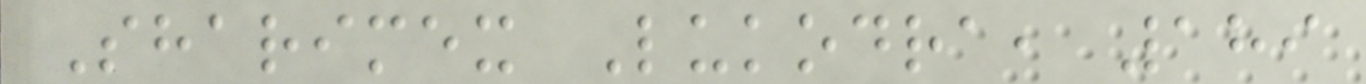Sharimex Lukodra, 189
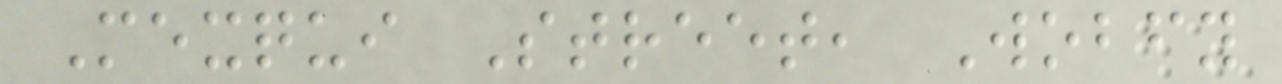Mexqui Street, Wobfy
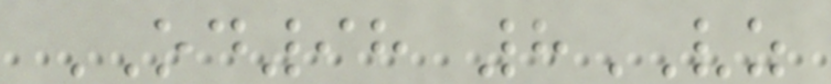OD98 8VZ
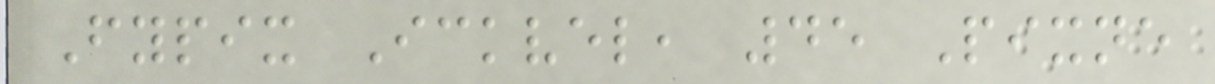Fypix Ickvel, 45 Pixne
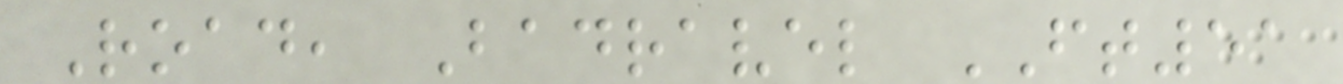Road, Badravel FT51
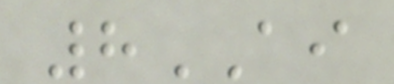8AI
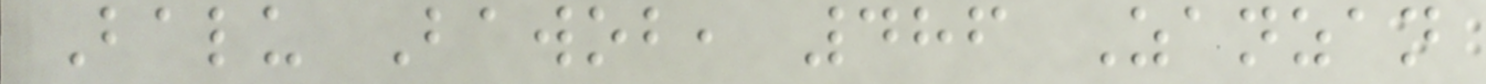Balu Bawob, 486 Zanzan
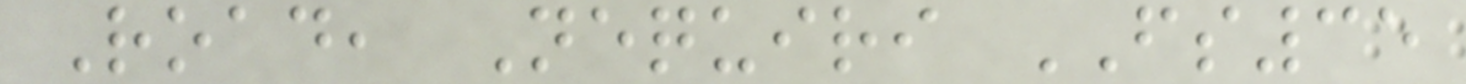Road, Nequiri FS35
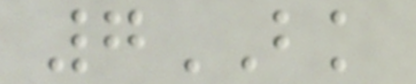7BK
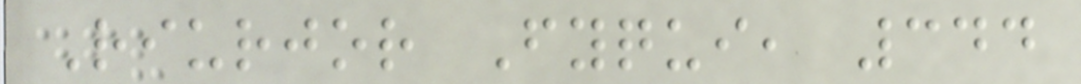Riurjor Fyqui, 344
